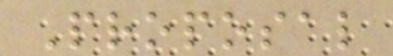Proposal
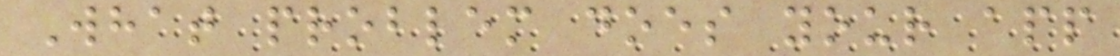What problem does your app
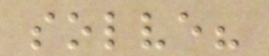solve?
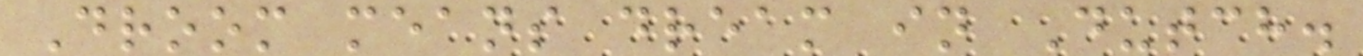Droom means dream in Dutch.
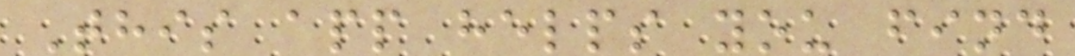This app helps you find
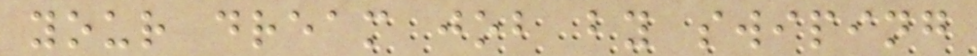your dream job by swiping
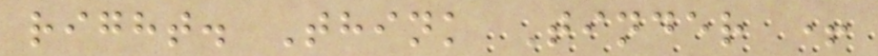right. Think Tinder +
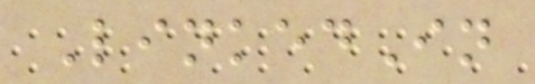LinkedIn
